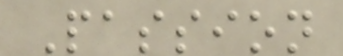Passion
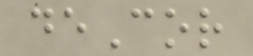deCor
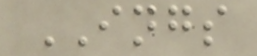INGS
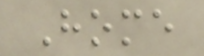Home
